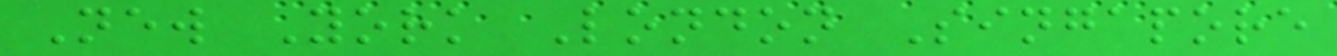New York London Singapore
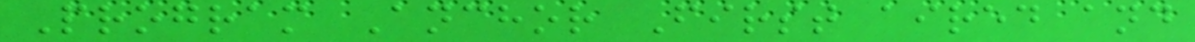Program Anchor First aired and
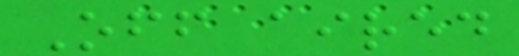Off aired
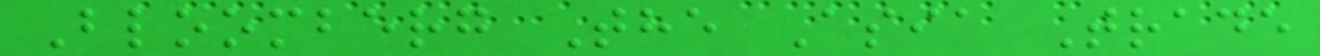Bloomberg The Asia Trade
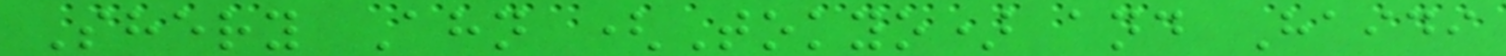Shery Ahn (Tokyo) and Haidi
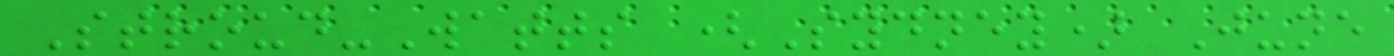Stroud-Watts (Sydney) June
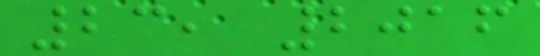23, 2016
